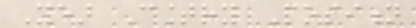Year Country Position
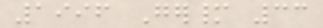1996 Germany 33
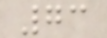73
